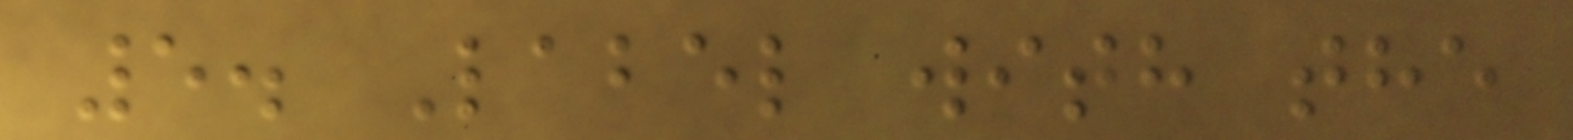5. Label with the
